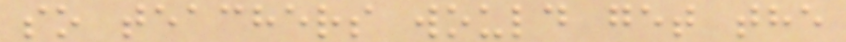so teachers would get the
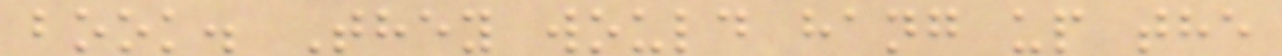book. They would hang up the
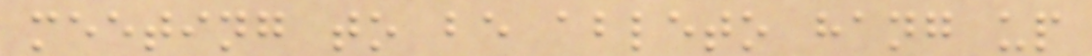meeting to be ableto hang up
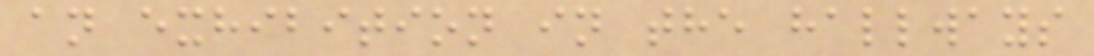an exhibition in the hallways
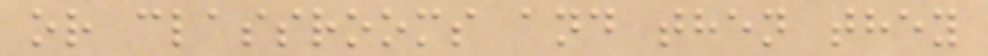or classrooms and then they
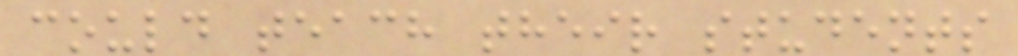could teach their students
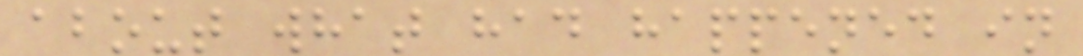about what had happened in
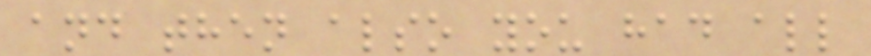and then also you had all
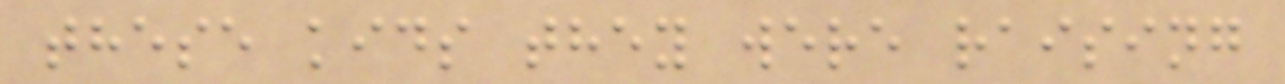these kids they were raising
